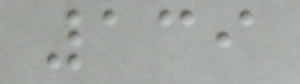139
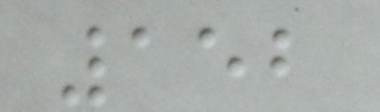152
